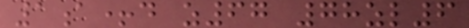1a+d z67 78zl6
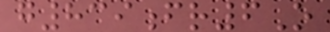g839fr6O
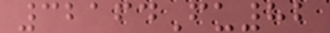32164Fu82
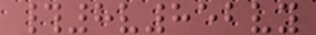#8v852vy
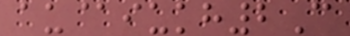au@iukh2C
